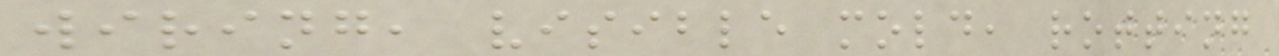wiring, visible mold, rotting
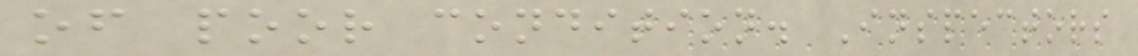of poor condition. Inspectors
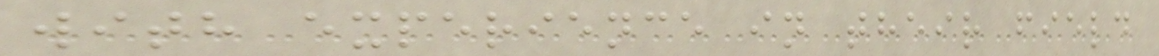with experience in their field
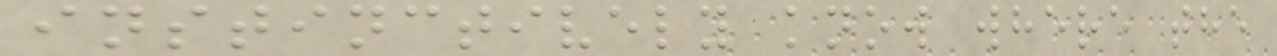instinctively know where the
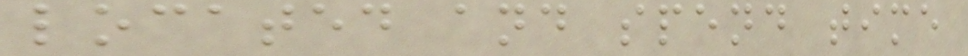located and spend time
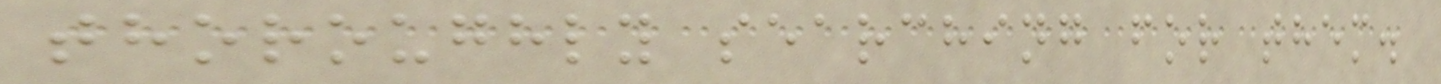thoroughly searching for them.
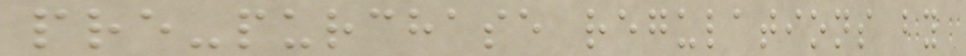pre-purchase regulations by
